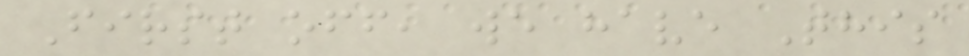First off, we have This
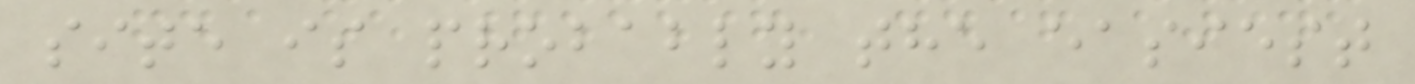site is probably the easiest
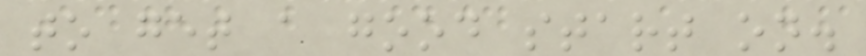to get a good start on.
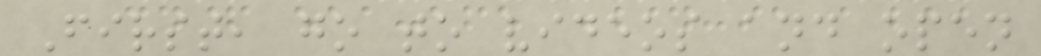First, go to videos and open
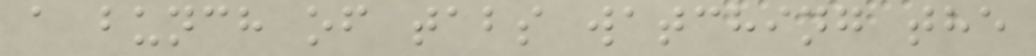a bunch of tabs watching the
